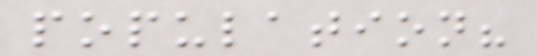population?
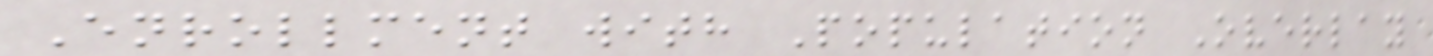Enrollment with Population Overlay
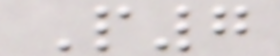P7
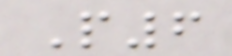P6
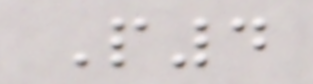P4
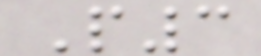P3
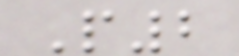P2
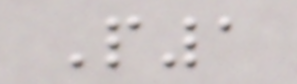P1
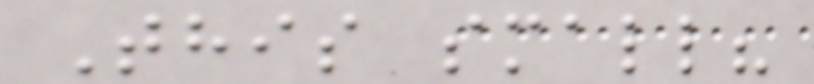This small?
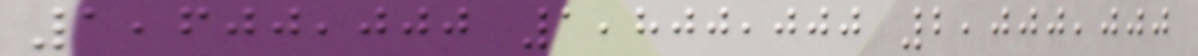1,600,000 1,800,000 2,000,000
